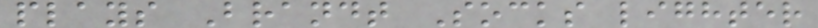plays Brandt Socks lighter
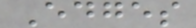Edges
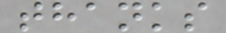thanks
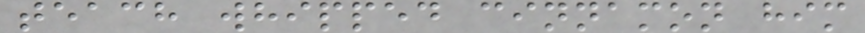teach whipped cinnamon him
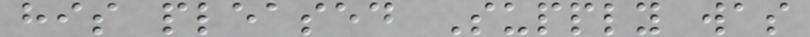his pleased Supply was
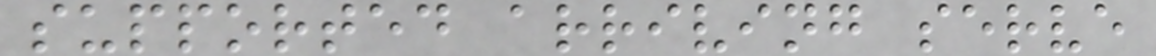supported arriving serve
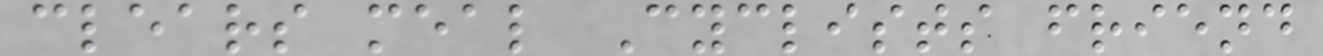clears meal Cyclists friend
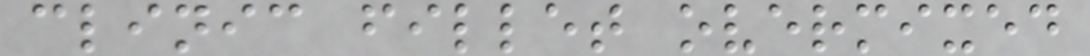clinic fillet overmixed
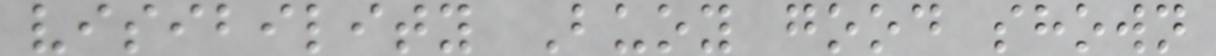visibility Buoy good shown
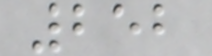252
